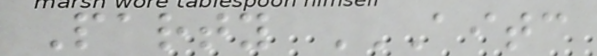Party AITC
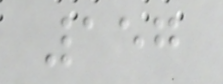157
